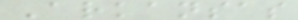Arkansas
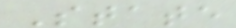State
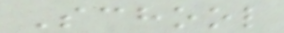School
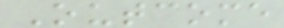Outcome
